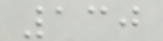130
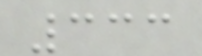333
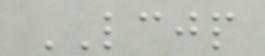LCJP
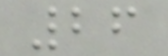26
